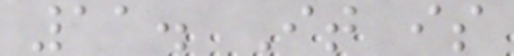11. It is
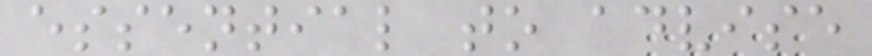essential to advise
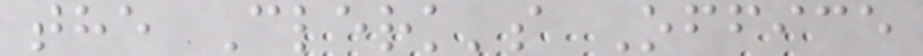the Clerk's Office
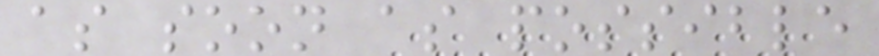as soon as possible
